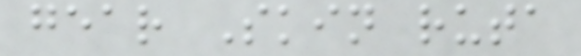gear Skin ruta
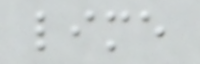lime
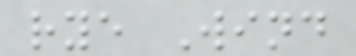rye Wind
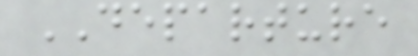DEPARTURE
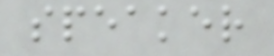speaker
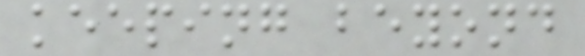keeping beyond
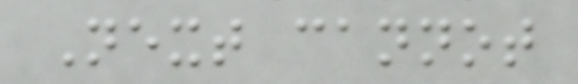Next cannot
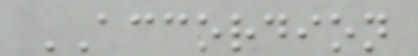ACCORDION
